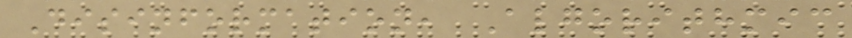Disinformation, Algorithmic
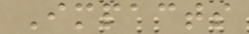Impacts
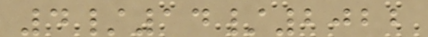4/14/2022
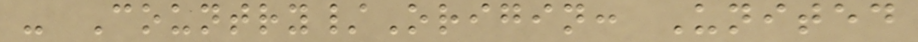- Country/Origin: United
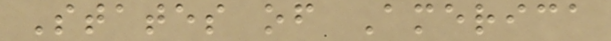States of America
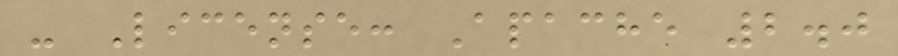- License: Apache 2.0
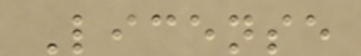License
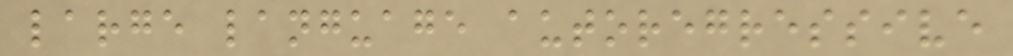large language autoregressive
